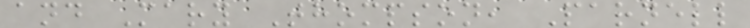and Mary Thompson, Parnell
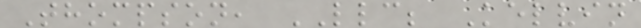Thompson, LLC; Kelvin
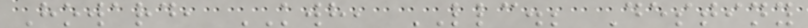Howard, KWH, LLC.; Destiny
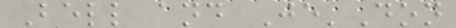Bell and Je'Don
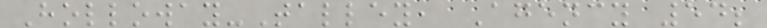Holloway-Talley, Agency 54;
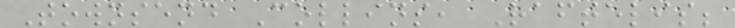Townsend Collins, Raftelis;
